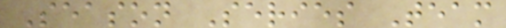Season Series Team
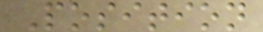Position
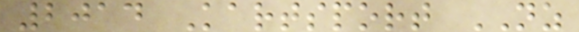2014 Kartsport NZ
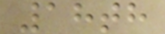18th
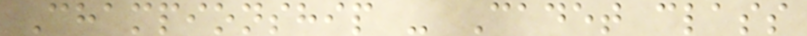Championship - Cadet class
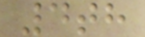4th
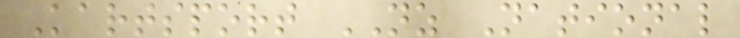Kartsport NZ National
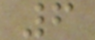6
